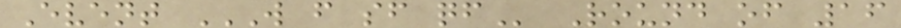Event W F SF QF Round of 16
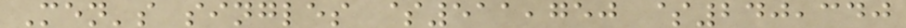Men's singles $511,750 $240,340
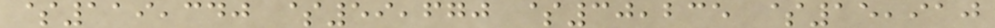$119,340 $59,670 $30,235 $15,910
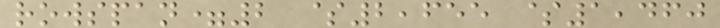rowspan=2 $2,655 $1,460
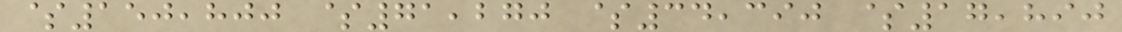$150,800 $71,270 $34,390 $17,890
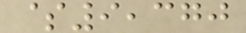$9,370
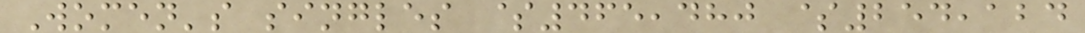Women's singles $465,480 $254,124
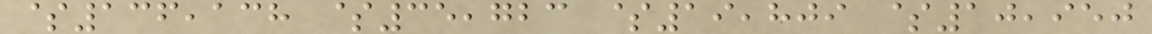$136,138 $35,723 $19,809 $10,950
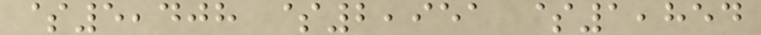$5,408 $2,951 $1,854
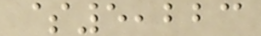$5,223
